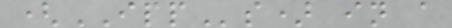(IPPs) in a
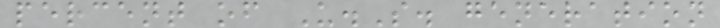percent of U.S. generation
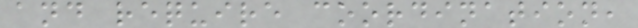and require coordination,
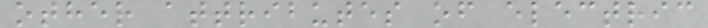other attributes of electric
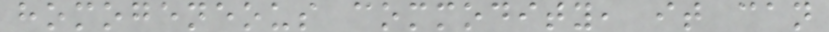homogeneous commodity, it can
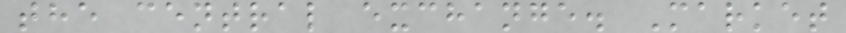the central exchange. Market
